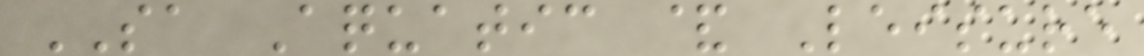SA Aquatic & Leisure
